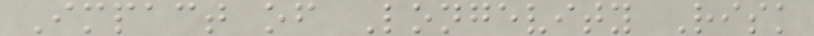Impact of Longevity Risk
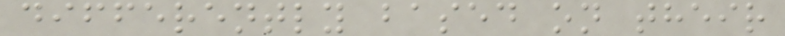differently based on their
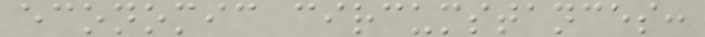economic circumstances:
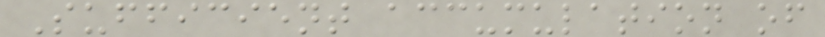Sufficient accumulation of
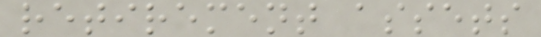retirement assets
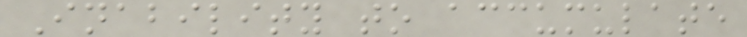Inability to accumulate
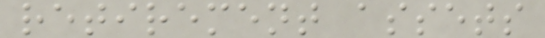retirement assets
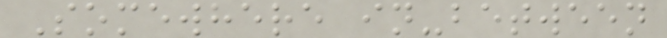Somewhere in-between
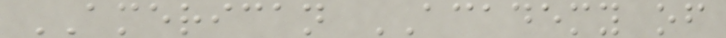AMERICAN ACADEMY of
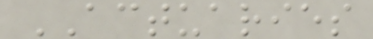ACTUARIES
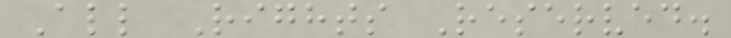All Rights Reserved.
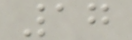17
